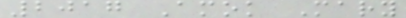2017 Amok Mary
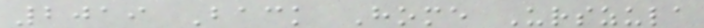2019 Back Home Urszula
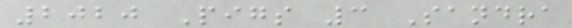2020 Pigs 3 Sandra
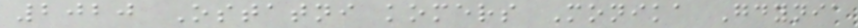2020 Ostatni komers Monika Gdynia
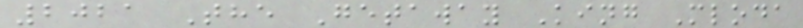2021 The Getaway King Mloda
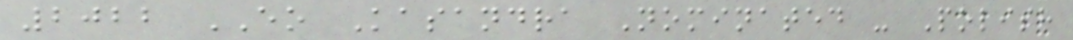2022 EO Kasandra Nominated - Polish
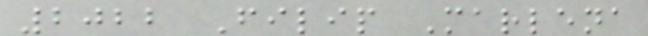2022 Filip Marlena
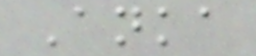Anka
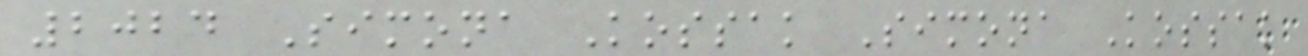2024 Simona Kossak Simona Kossak
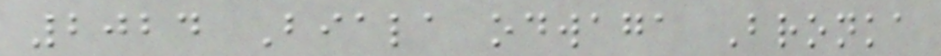2024 Biala odwaga Bronka
